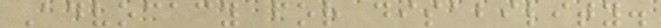Advocacy for disability.
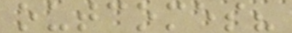outcomes?
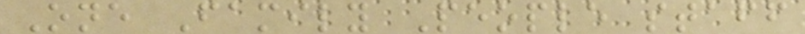One Family People staff
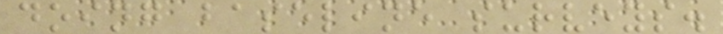doing baseline surveys.
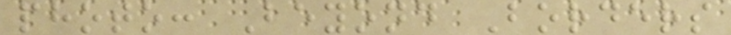photo: Beyond Borders
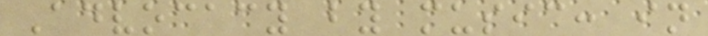Advocacy by music: in
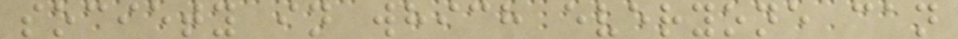society in which everyone can
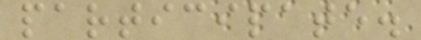participate.
